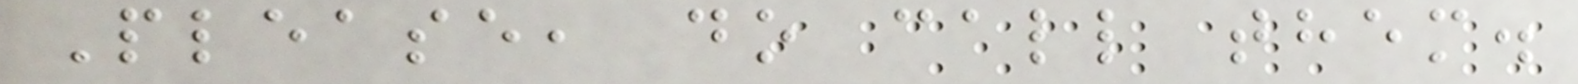Please, do call them.
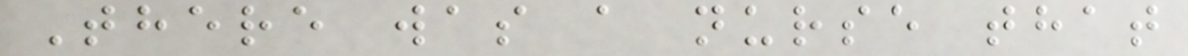There was a nurse that
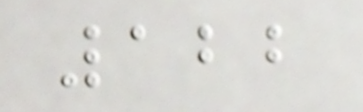122
